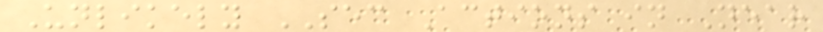Unlikely SEC Actions in Near
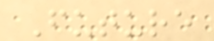Future
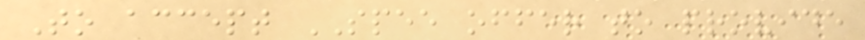To accept SPEE offer to provide
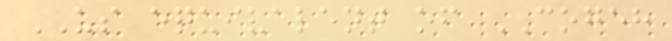US equivalent of COGEH
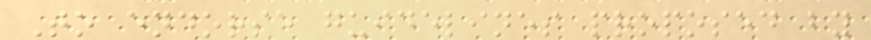To endorse guidelines proposed by
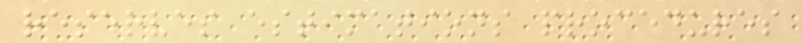reserves estimations procedures
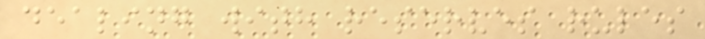dealing with reserves rules
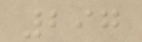297
